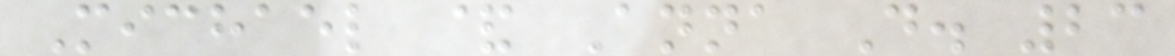Michael & Anna D. 23
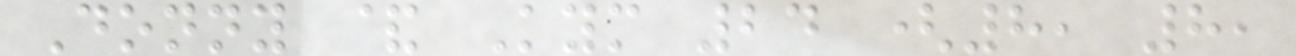Donny & Kym 24 (8, 8,
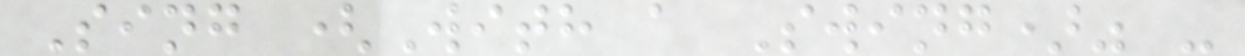Sing (With a Swing)" -
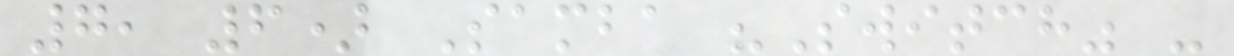7, 6) Samba "Switch" -
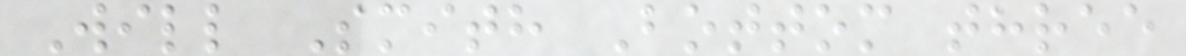Will Smith Bottom three
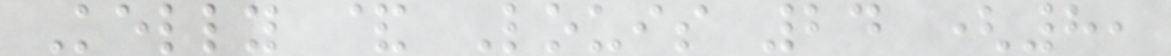Kelly & Louis 24 (8,
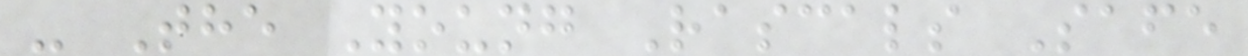- The Young Rascals Safe
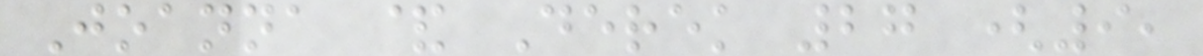Joanna & Derek 27 (9,
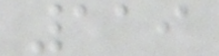119
